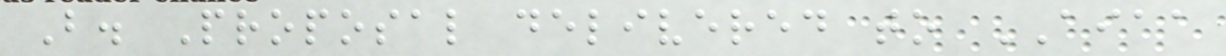B. Proposal delivered to AIAA
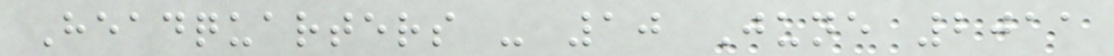Headquarters - 10 June 2011
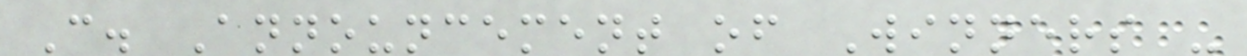C. Announcement of Winners -
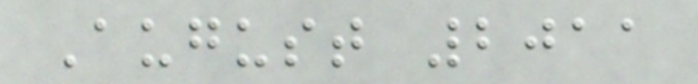August 2011
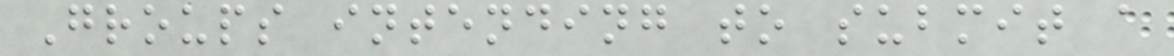Groups intending to submit a
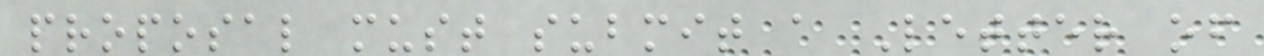proposal must submit a Letter of
